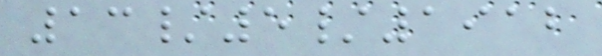13/5/1912
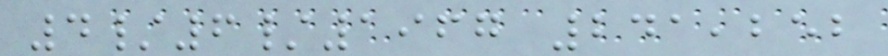4/6/1967 241,252
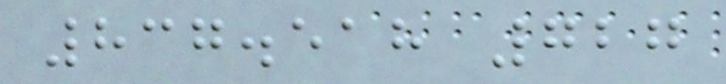837.518 727
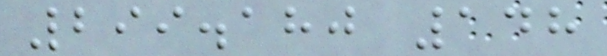299.180 148
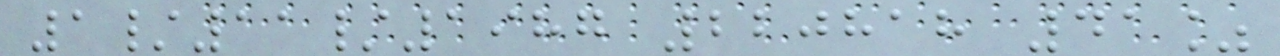1/11/1987 220818 41%
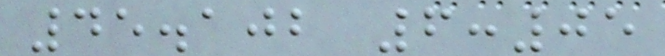45.102 6:05
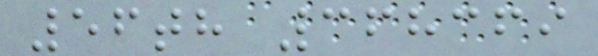56th 368369
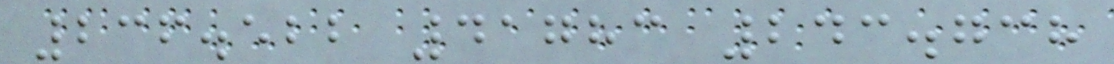236.522 41783 243.738
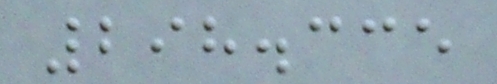298.335
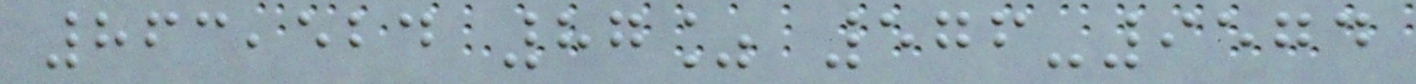863,524 87% 576-9574
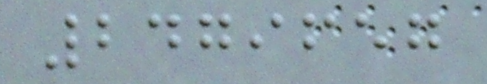2479657
